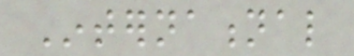International
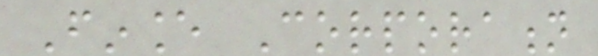Finance Corporation
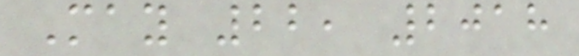May 22, 2018
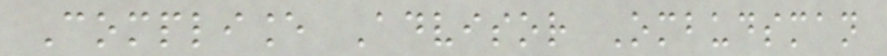Compliance Advisor Ombudsman
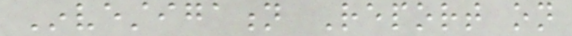Investigation Report on
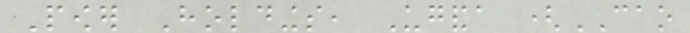Power Holdings, Uganda (CAO
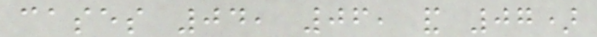cases 04, 06, and 07)
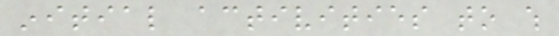initial activities to which
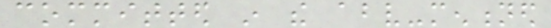committed in the above-mentioned
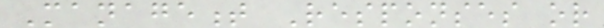Management Responses or
